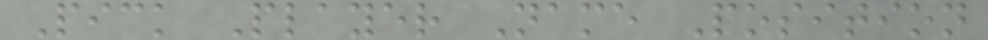Pick Player Name Position
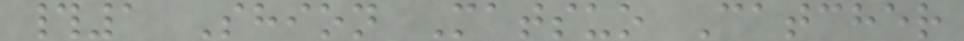#1 Shion Matsuo Catcher
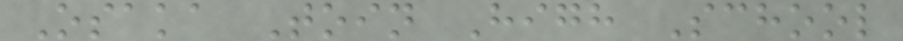Osaka Toin High School
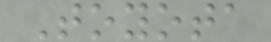Toyota
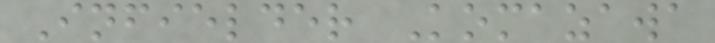Infielder Komazawa
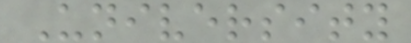University
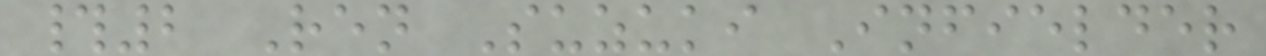#2 Ren Suzuki Infielder
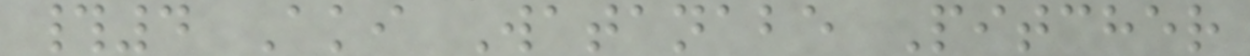#4 Aki Watanabe Pitcher
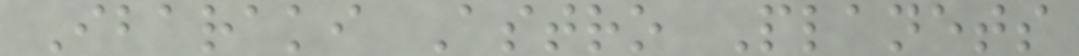Ibaraki Astro Planets
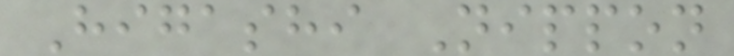Higashi Nippon
